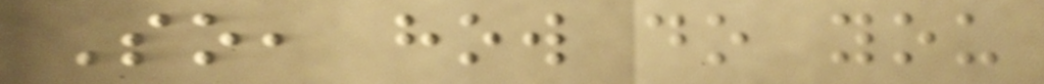So, how do you
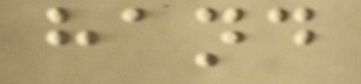hand
